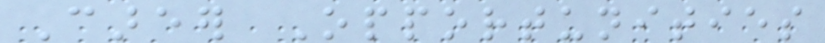Career Opportunities
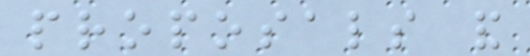proposals and
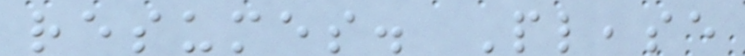resumes. Please
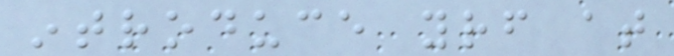introduce yourself at
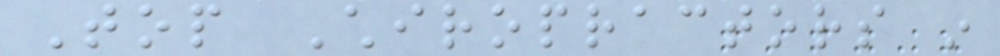Top Chiropractors in
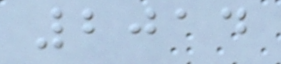2014
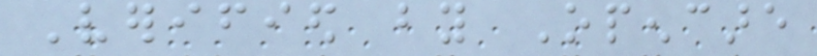Verified by Opencare
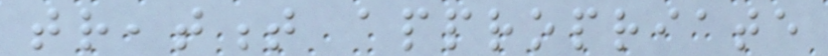treatment appropriate
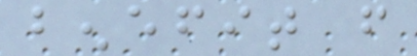benefit from
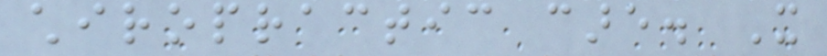chiropractic care. It
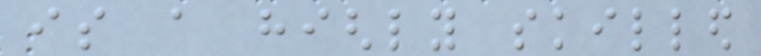is a highly skilled
